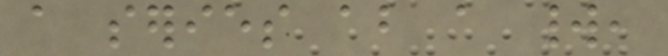a series about a world,
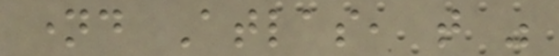named Atlas, that was
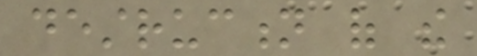destruction of the
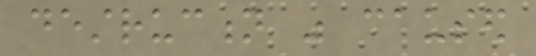destruction was caused
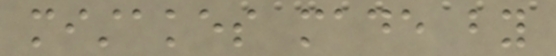mistakes made by
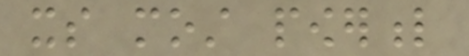its most powerful
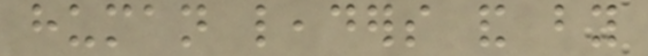human leaders and by
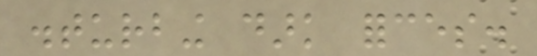disturbing dark forces.
